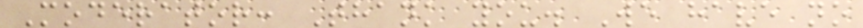Moderator: Thank you. We have no
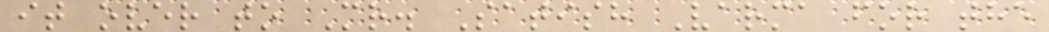it over to Mr. Satish Varma for the
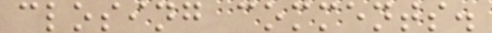closing comments.
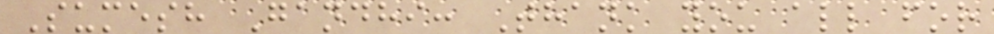Sumesh Gandhi: Thank you all for
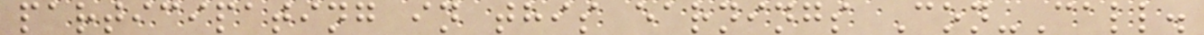participating in this earnings Con-Call.
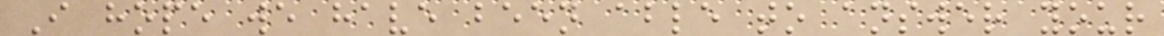I hope we have been able to answer your
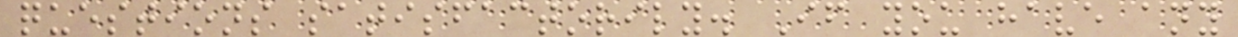questions satisfactorily. If you have any
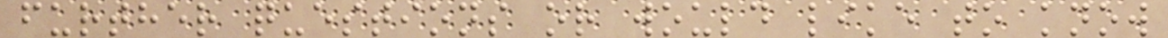further questions or would like to know
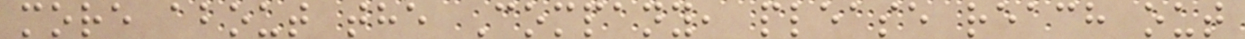more about the Company, please reach out
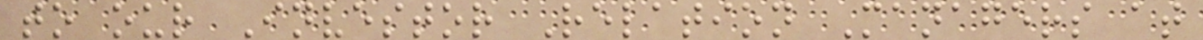to our Investor Relation Managers at
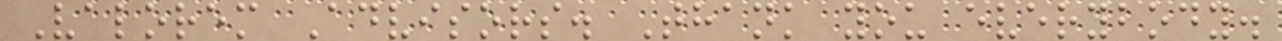Valorem Advisors. Thank you everybody.
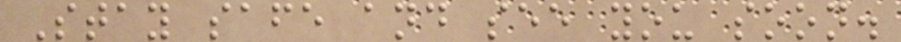Stay safe and see you soon.
